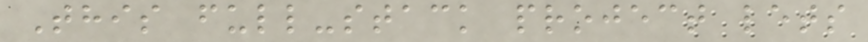This full-stack project lets
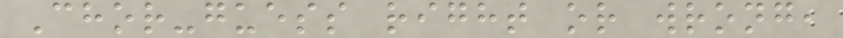Chor-guess right or wrong,
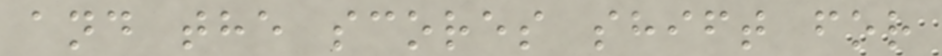and the scores shift for
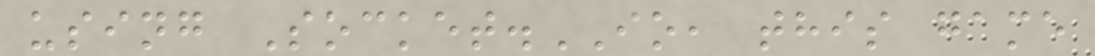using Socket.IO, this game
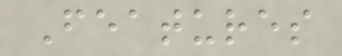Features
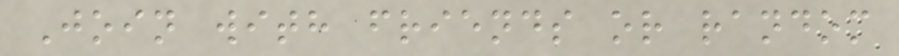Join with friends or random
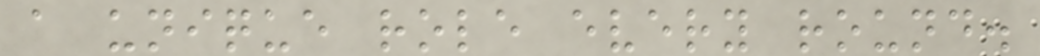a unique role every round.
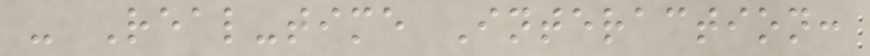- Real-time Interaction:
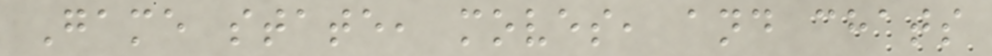Game state, moves, and chats
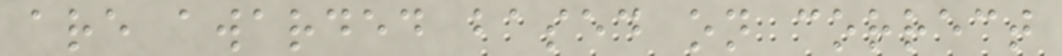are awarded based on correct
